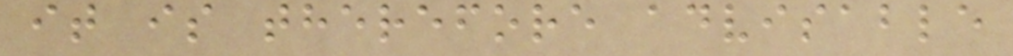it is therefore advisable
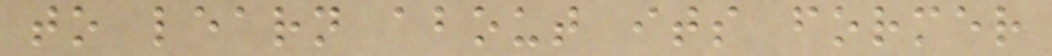to learn about its former
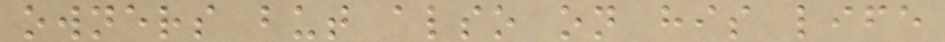owners but also on his life
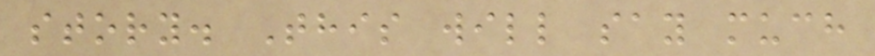story. This will say much
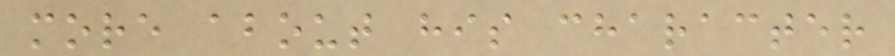more about his character
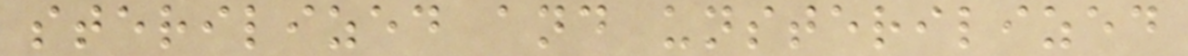sterilized and unsterilized
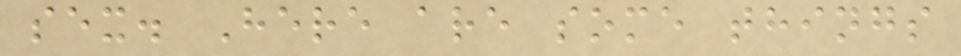sex. Here are some things
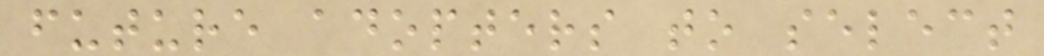future adopters to select
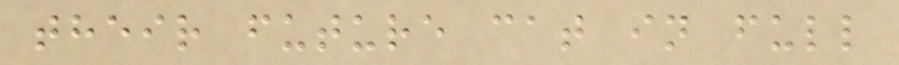their future cat in full
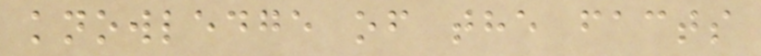knowledge of the facts
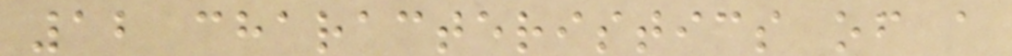12 characteristics of a
